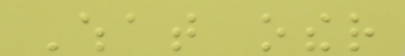What other
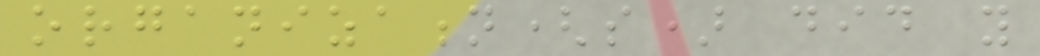organization(s) did you
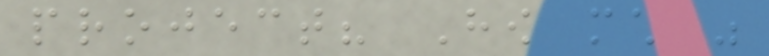project? How much was
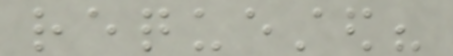requested?
